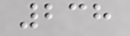238
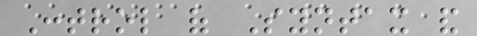Control of Syntax and
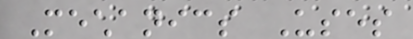Mechanics Uses
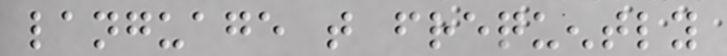language that frequently
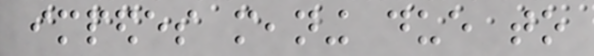impedes meaning due to
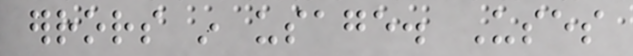errors in usage. Uses
